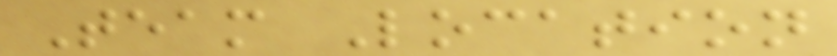Team Location
